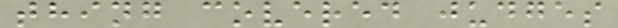thing covered judges
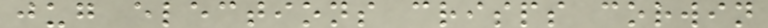jug elections crisps corwin
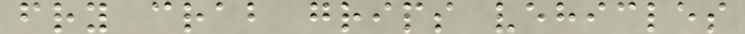fry crab grips vehicles
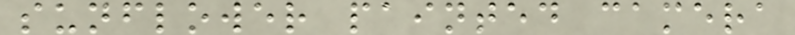sunflower painted camera
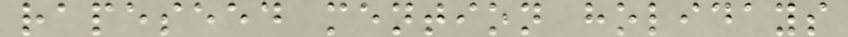rapeseed mention holidays
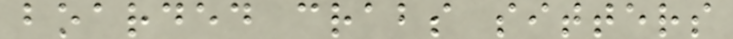boarded crabs sitters
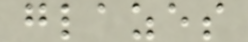glazes
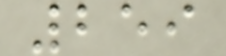259
